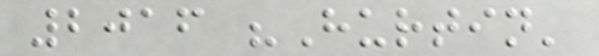2016 "Hurtin'
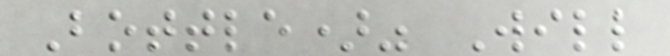Bottle)" Will
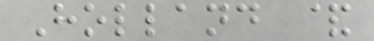Holland &
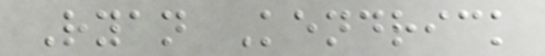Ryan Kendrick
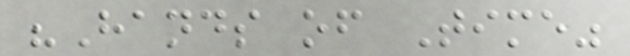"Hands of Time"
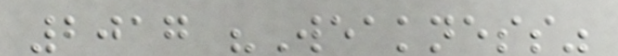2017 "Weakness"
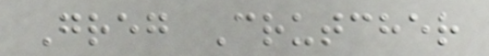Greg Crutcher
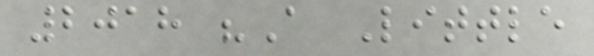2018 "A Little
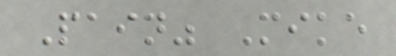Pain" Mike
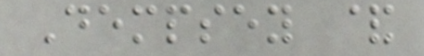Dempsey &
